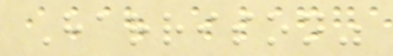Harrison"
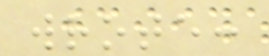wrote:
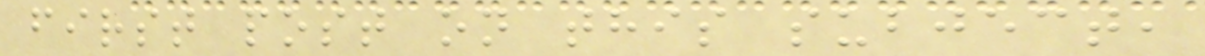first post on this subject,
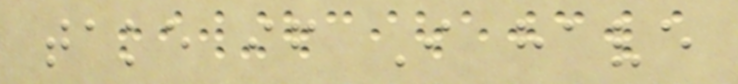take if I have
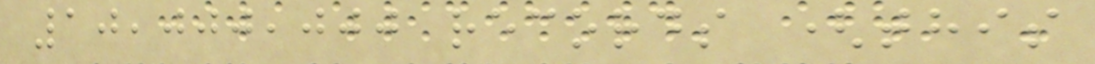10,000,000 records (this
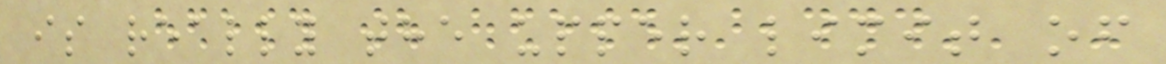is really the upper limit of
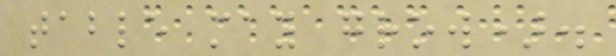table may grow).
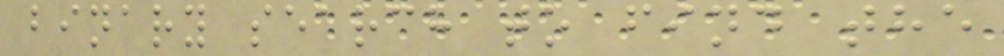binary search to find the
